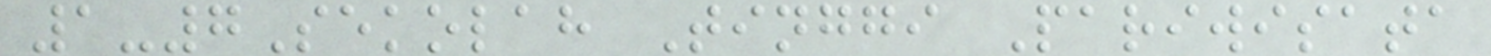1-7Sekolah Tinggi Pariwisata
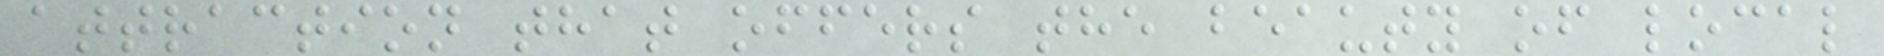attraction that offers the beauty of local
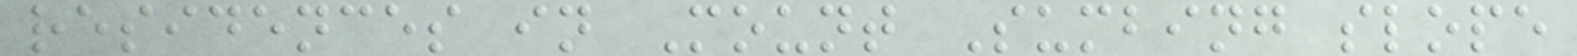residences in Mount Sumbing slope
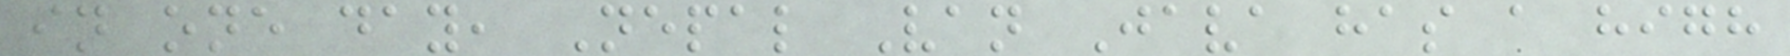in one day, Nepal Van Java has a high
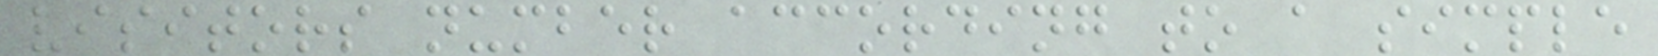visitors number according to a simple
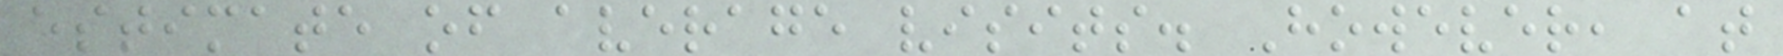estimate of average visits. However, at
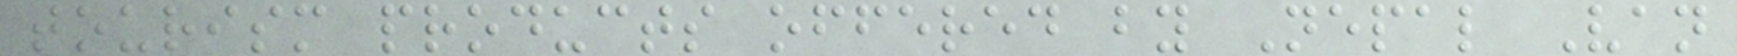tourism products offered by Nepal Van
